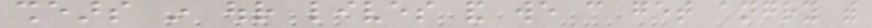shears in our lives and we can get angry with
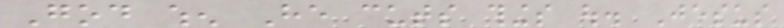God when He cuts things out. Jesus
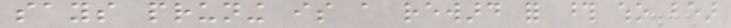says pruning is a reward for those who bear
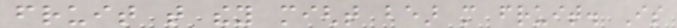fruit that they might bear more fruit. Is
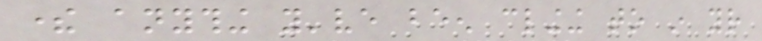there anything you've been clinging to in your
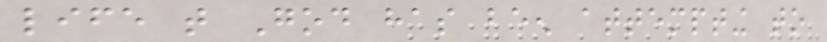life that God has been attempting to
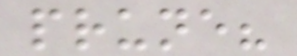prune?
